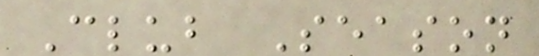Club Season
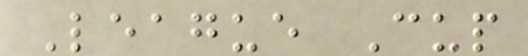League Cup
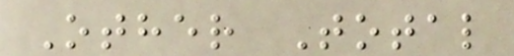Other Total
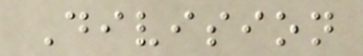Division
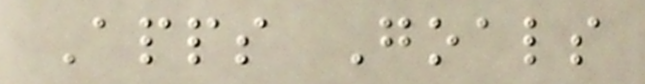Apps Goals
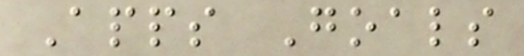Apps Goals
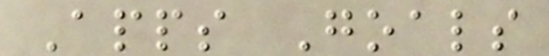Apps Goals
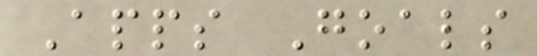Apps Goals
